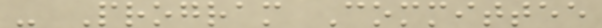- Program Committee
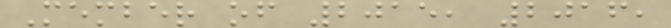Member of 2015, 2016,
